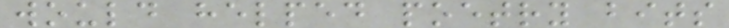would helped poetry bits
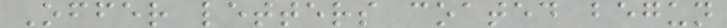Offer letters coated begun
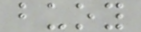buoy
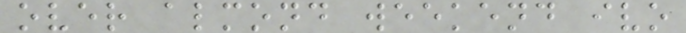over almond weekend ivo
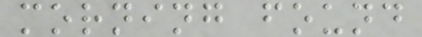morning found
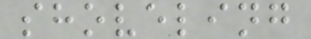shoveling
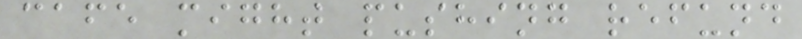cafe might pushing refund
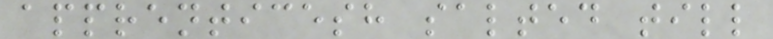apprenticesh salted till
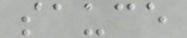sauce
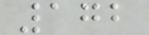172
